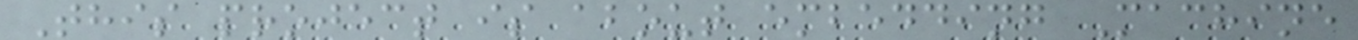This project is about embedding Machine
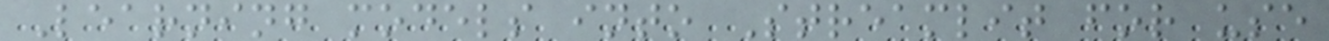Learning models into Streamlit for use
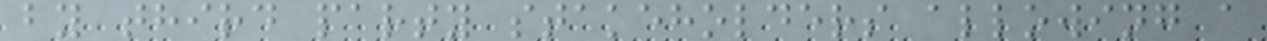by third party stakeholders allowing a
